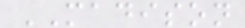MADISON
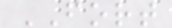FORT
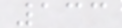133
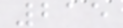215
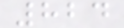824
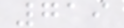719
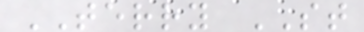TERRY ST
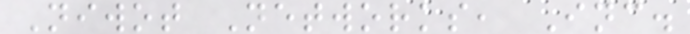Niwot Networks, Inc.
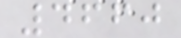4660
